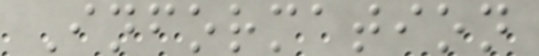Information
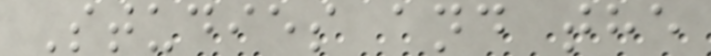Studies and the
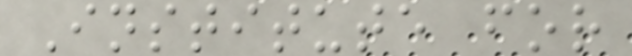Institute for
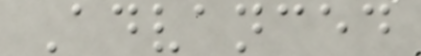Advanced
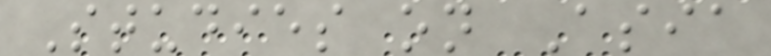Studies on Asia
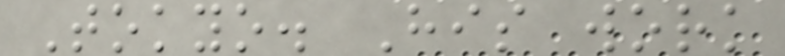Tokyo. His work
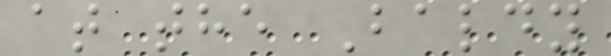at the Baldy
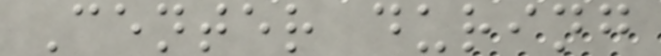Center during
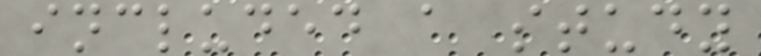included a study
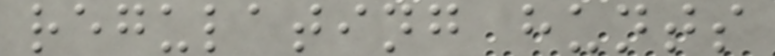regulating hunts
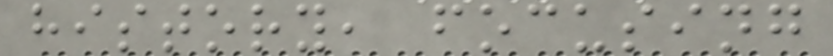history, focusing
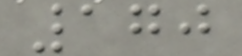170
